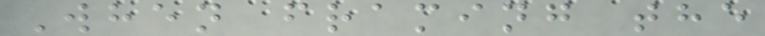When framing the
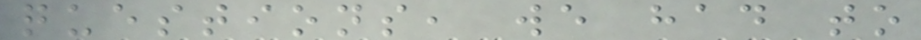questions, we had to
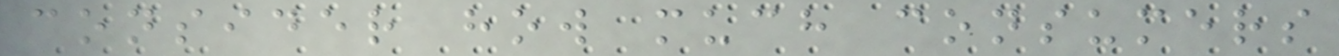consider how much consumers
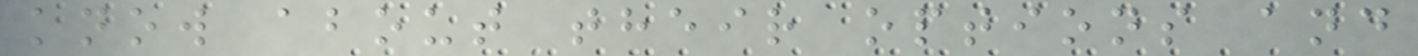know about their options and
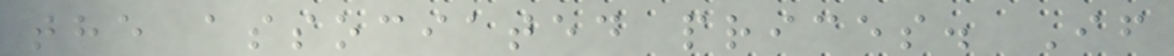the associated prices. If
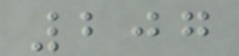207
